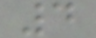4
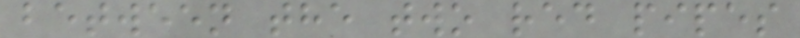between the two red pipes
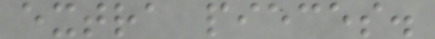extra pieces.
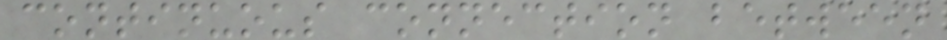continuous connection between
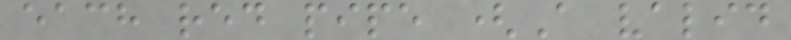each red pipe (A valid
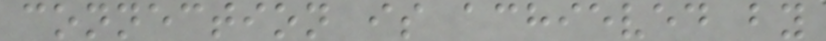connection is achieved by
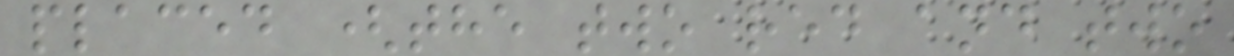placed (the two red and two
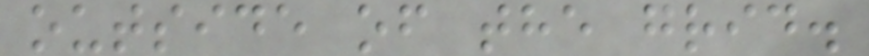outside of the grid.
